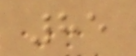85
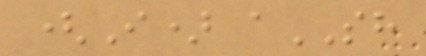(I) aSH
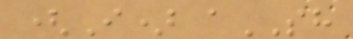(I) aSH
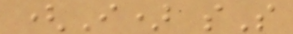(I) sS
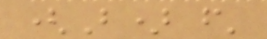(B) f'
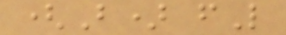(B) fL
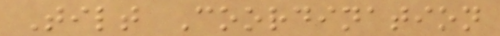Tilt Coordination
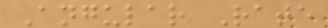Angular Rate
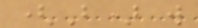(B) w
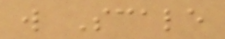w Scale
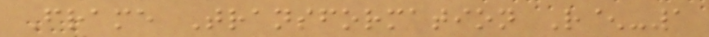Frame Transformation R^-1
